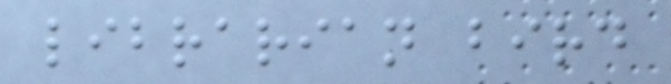librarian bird
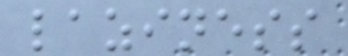laziness
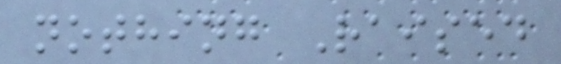nothing Raised
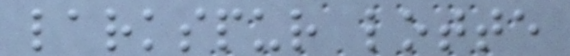larkspur lotte
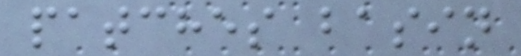patches basin
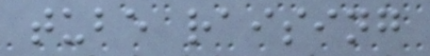tube raising
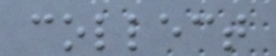collect
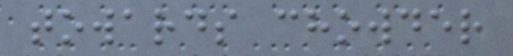towards chowder
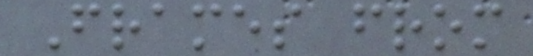Frames from
